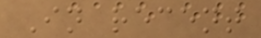In recent
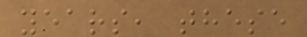years, these
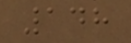148
